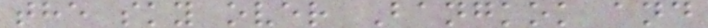the sky over Bangkok and
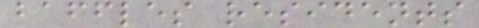baffles residents
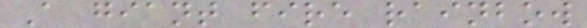A giant fire rainbow
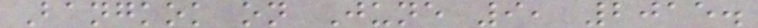Bangkok on June 9, 2015.
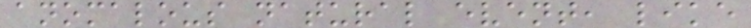anomalous natural event, like
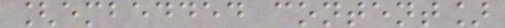[embedded content]
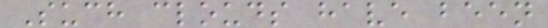Such clouds have been
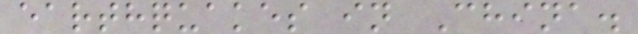earthquakes in China.
